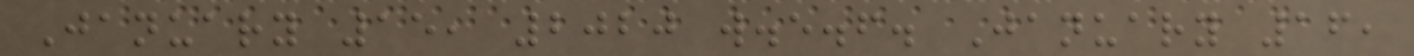January 15, 2020 w.e.f. January 16,
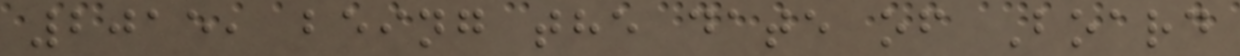2015, being the date of Board
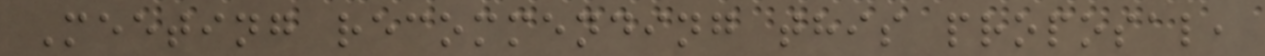Meeting recommending this proposal,
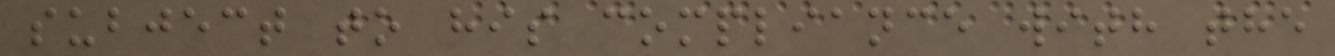subject to his compliance with the
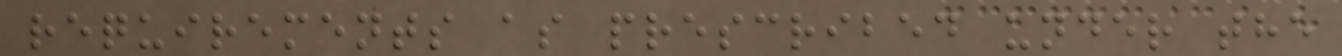requirements as prescribed under the
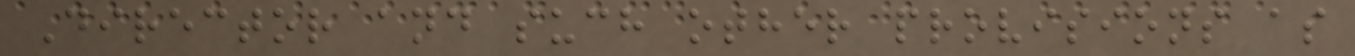Director and such other provisions as
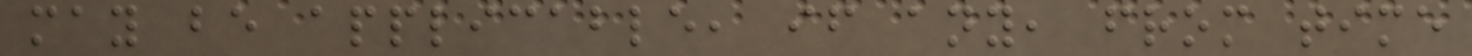may be applicable, if any, from time
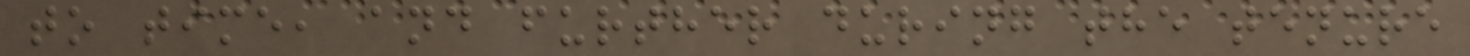to time, and further during the tenure
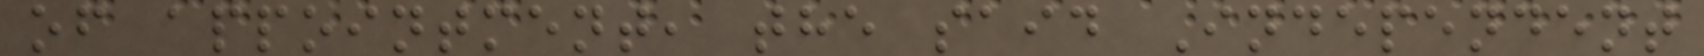of appointment, the said Independent
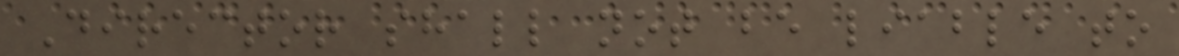Director shall not be liable to
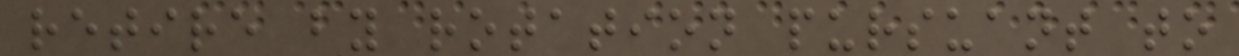retire by rotation pursuant to
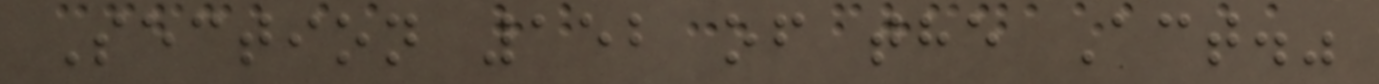Section 152 of the Act."
